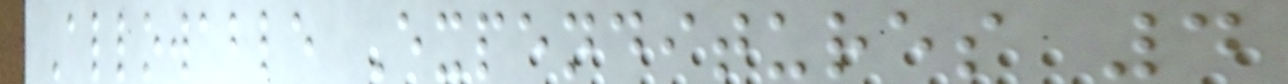Allowable Expenditures 4
